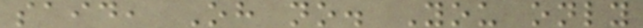said, Oh no. You only
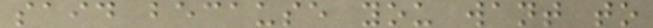said because you want to
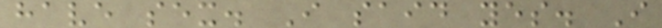have sex. I said yes. I
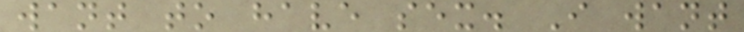want to have sex. I want
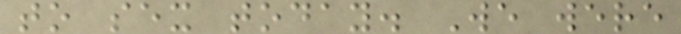to sex today. We were
